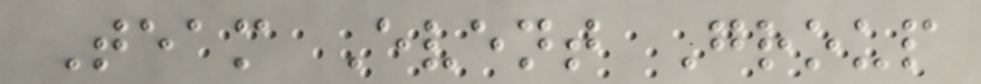Team Event Group
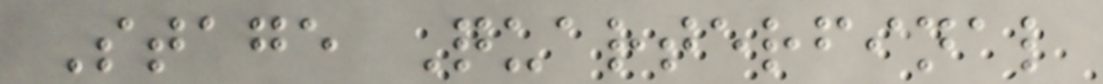Stage Quarterfinal
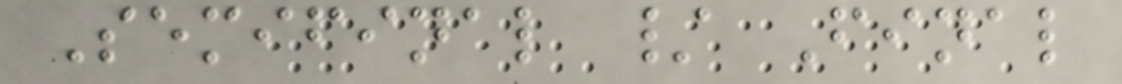Semifinal / Final
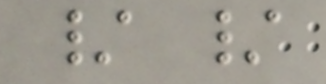/ /
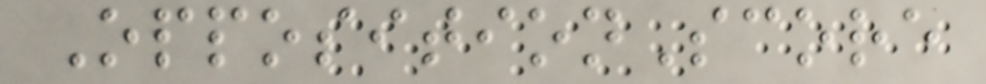OppositionScore
